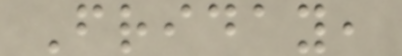Friday,
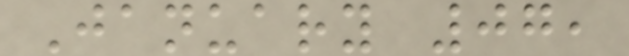January 07,
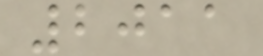2011
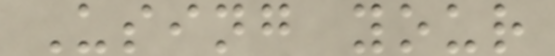Using your
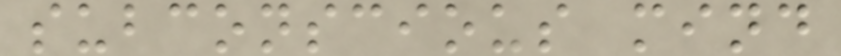subconscious mind
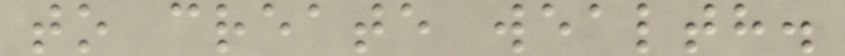to create wealth.
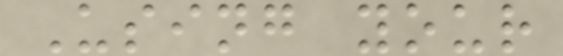Using your
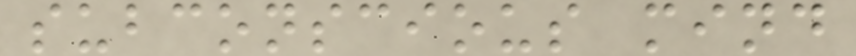subconscious mind
